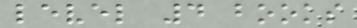level 4 books
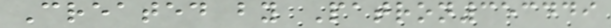Created by Patron353449
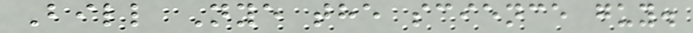Bill Nye the science guy.
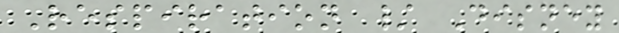Respiration / Disney
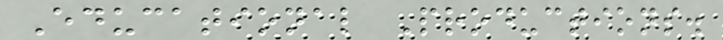Educational Productions.
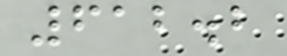612.2
